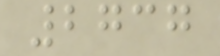2737
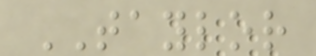TAYLOR
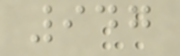947
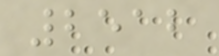2512
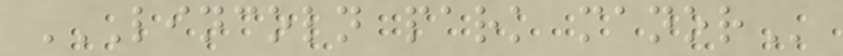LINCOLN PARK MANOR
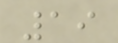19
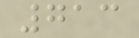713
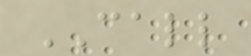CALL
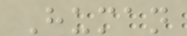Human
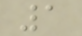1
